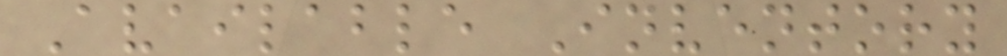Available Inventory
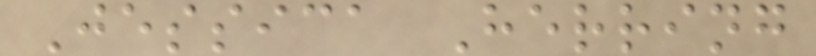Jessica Herring
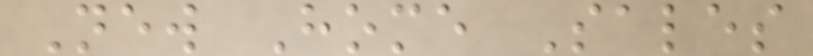New Home Sales
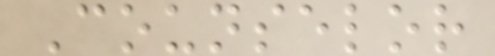Counselor
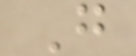G
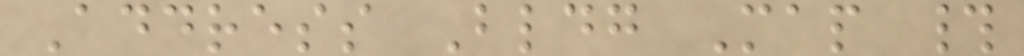Address Bldg Map #
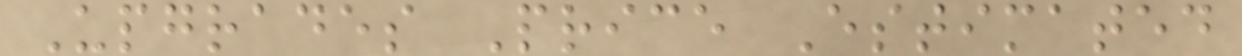Upgrades Price Estimated
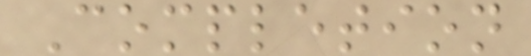Completion
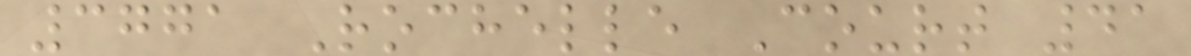3771 Rochelle Court 41
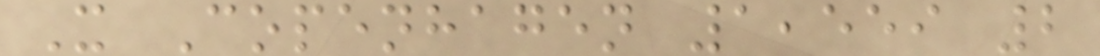X Copenhagen 1,559 2
